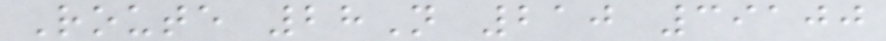Route 28N 210 39100
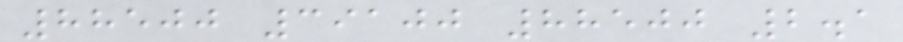88500 39100 88500 2.1
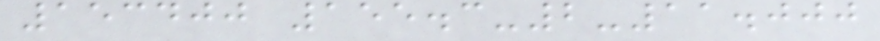153400 155.3-2-11.000
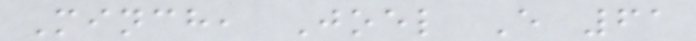Minch, Joel E 61
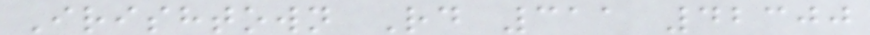Irishtown Rd 311 42300
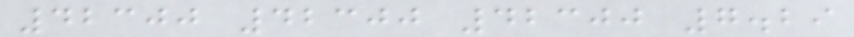42300 42300 42300 7.29
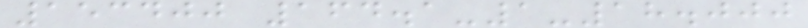153400 164.1-1-18.000
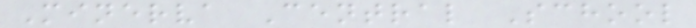Minerva Central School
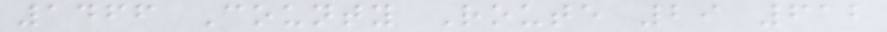1466 County Route 29 612
